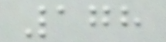178
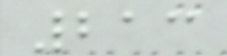213
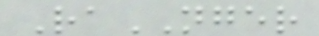RaNGER
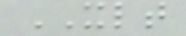XLT
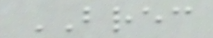BREC
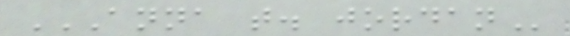ANNA T. JORDAN
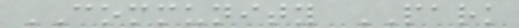COMMUNITY PARK
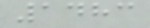1483
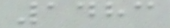1483
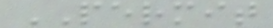PERMIT
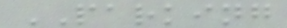PARKING
